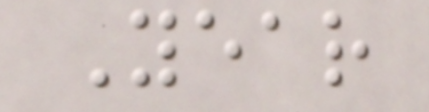Year
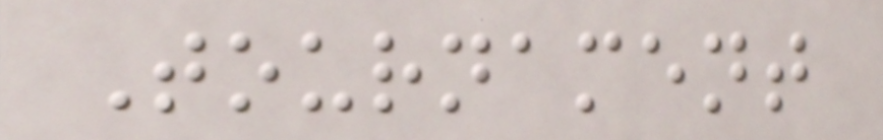Tournament
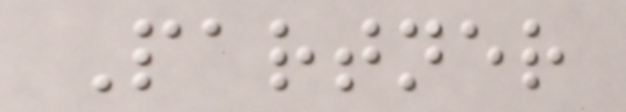Partner
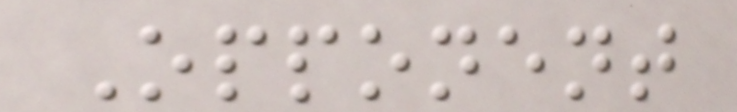Opponent
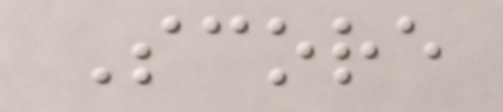Score
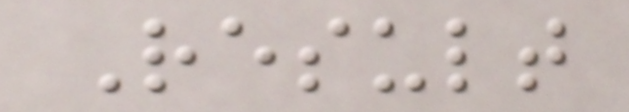Result
